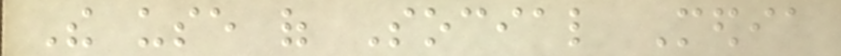The use of Social Media
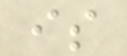is
